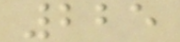225
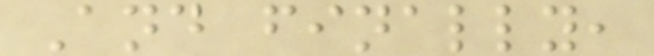And finally,
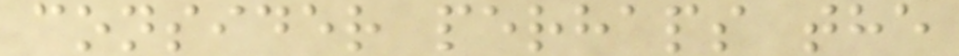consider perhaps the
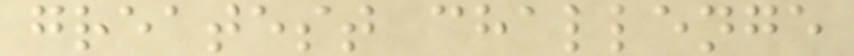greatest challenge
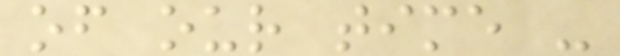of our time -
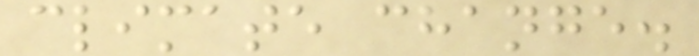climate change.
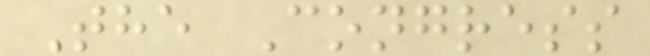The Congress
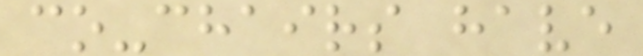co-chairs have
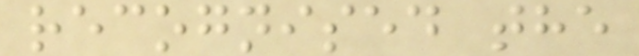recognised the
